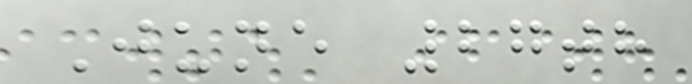June 27th
